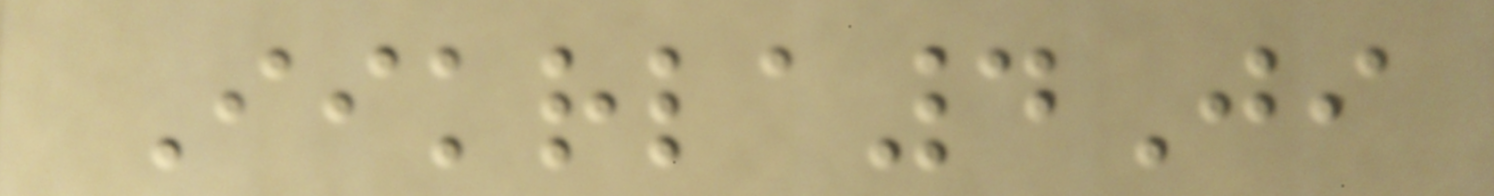Iikrla4Ji
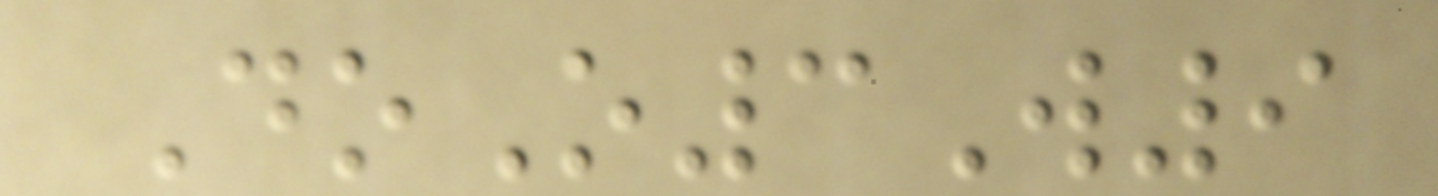DoO3W9
